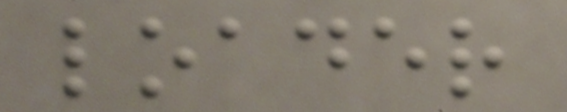loader
